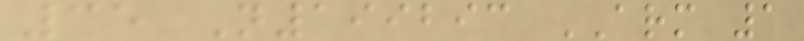35 N199293 ARM 1
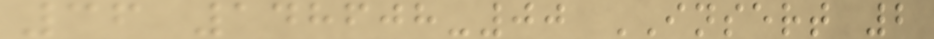36 148608-00 INSERT 2
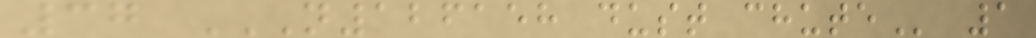37 N126158 DUST CHUTE 1
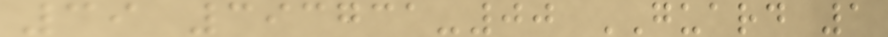39 393731-00 GUARD 1
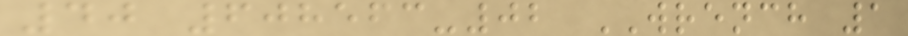40 608563-02 WRENCH 1
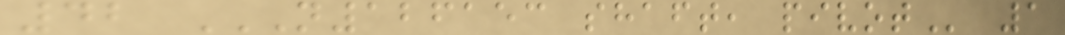42 N126153 SHAFT, PIVOT 1
